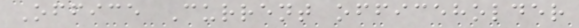Office Current officeholder
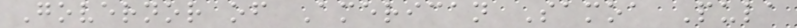Governor of American Samoa Pula
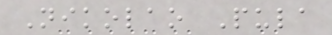Nikolao Pula
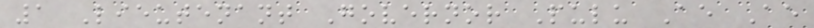1 Lieutenant Governor Pulu Ae Ae
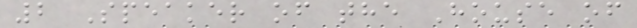2 Speaker of the House of
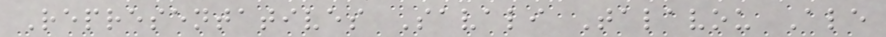Representatives Savali Talavou Ale
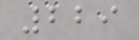229
